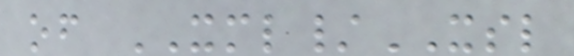of XML/XSL
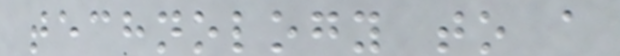technology to a
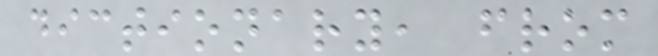dictionary, from
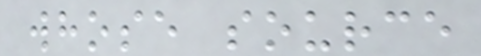whose source
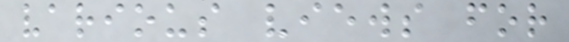various views for
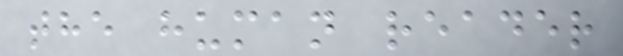the human reader
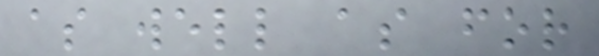as well as for
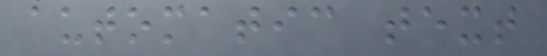automatic text
